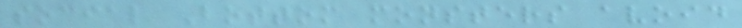social Bottom monsters avoid
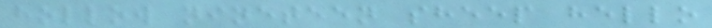hollow nineteen sheep hello
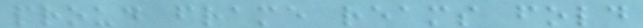proud frame reams fold
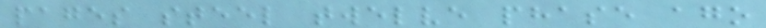pages steel twelve phase ago
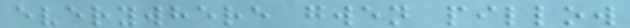everywhere gwen pillow
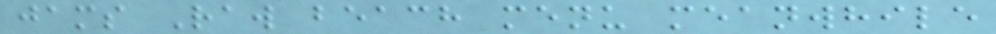jams Raw beach menu meanwhile
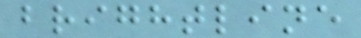brightline
